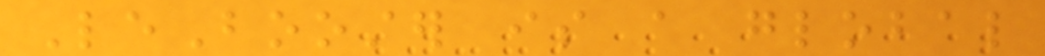LeBooster is a global
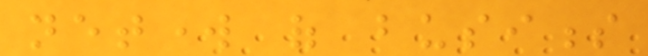network of business
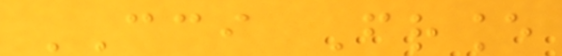CCI France
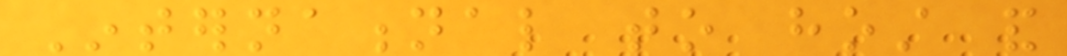International to host and
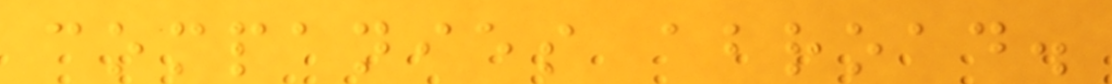companies abroad.
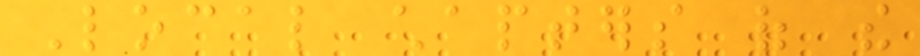Local chapters of the
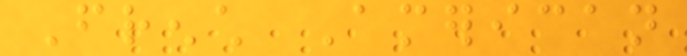French American
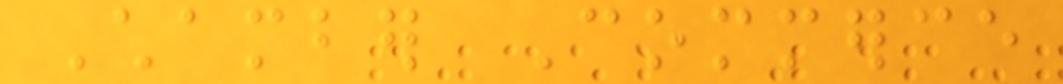Chamber Commerce
